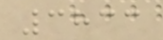3833
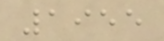1955
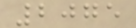2075
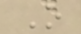O
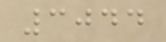3044
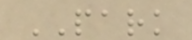PARK
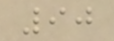90
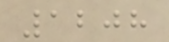1208
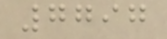7797
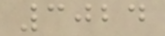3024
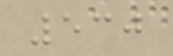530
